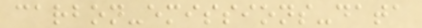carbon-emissions-data
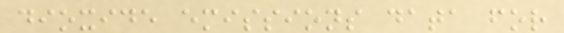dioxide emissions data for
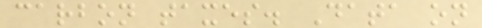carbon taxes. Data on
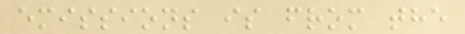emissions is from the
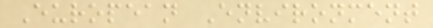European Environment
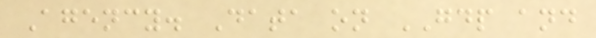Agency. Data on GDP and
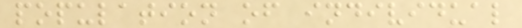population of individual
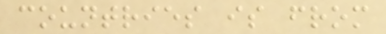countries is from
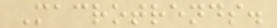Macrotrends.
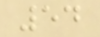54
